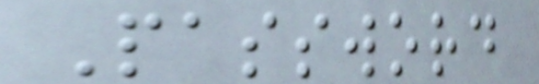Password
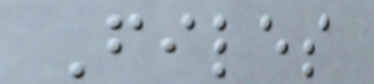Files
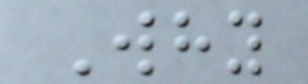Why
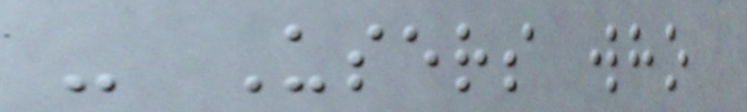- Users who
